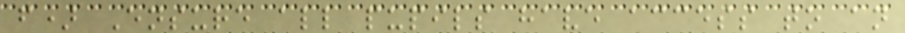f) Ensure all pupils have access to an
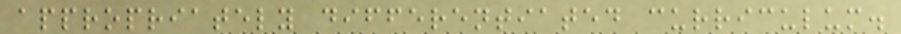appropriately differentiated curriculum.
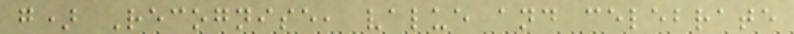g) Recognise, value and celebrate
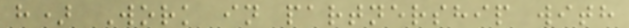h) Work in partnership with
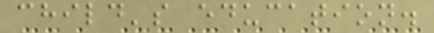child's education.
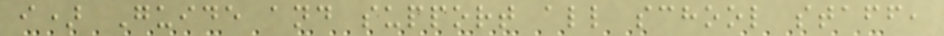i) Guide and support all school staff,
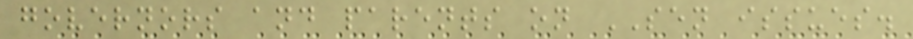governors and parents on SEN issues.
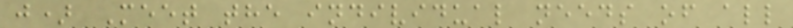j) Meet the individual needs of all
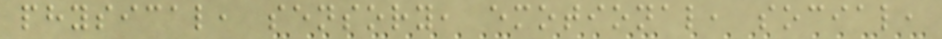physical, sensory, emotional, social,
